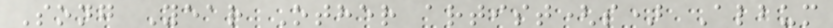Song Year Other artist(s) Album
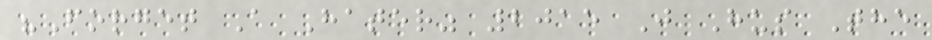"Forget A Hater" 2015 J Hus The
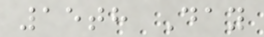15th Day
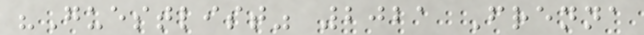"Guestlist" 2021 Frenna
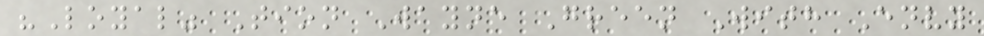"Loyal" Tion Wayne Green With Envy
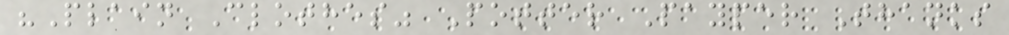"Plain Clothes" Potter Payper Thanks
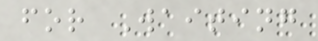for Waiting
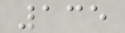135
